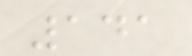141
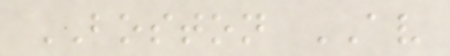BOSTON AV
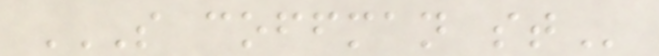S COFFMAN ST
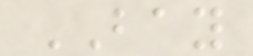BAY
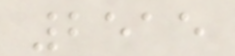2515
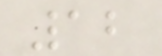12
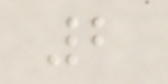2
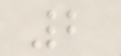2
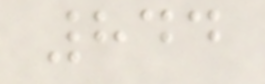844
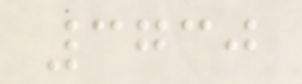3730
